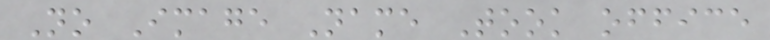No Image Name Took office
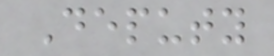Deputy
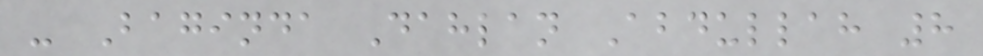- Baginda Dahlan Abdullah 8
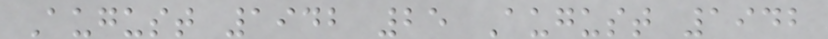August 1942 25 August 1942
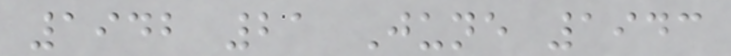1942 21 June 1943
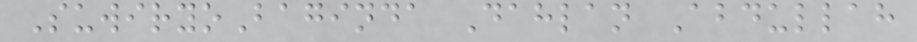SuwiryoBaginda Dahlan Abdullah
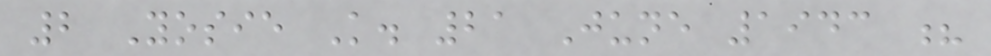2 Yosie K. 21 June 1943 ?
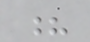?
